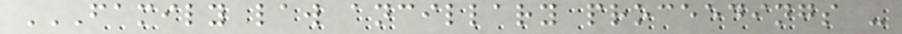FAMILY LAW ANCILLARY PROCEEDINGS -
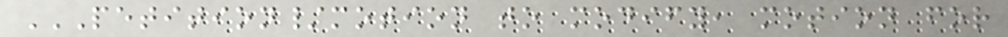PETITION/MOTION TO MODIFY, MOTION FOR
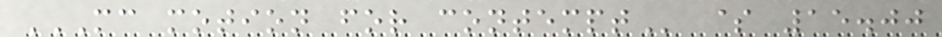MC MOTION FOR CONTEMPT $ 15.00
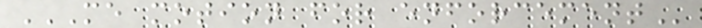ME MOTION FOR ENFORCEMENT
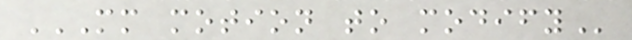MM MOTION TO MODIFY
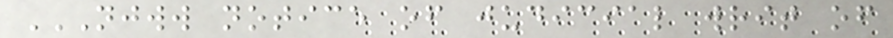NJWW NOTICE OF JUDICIAL WRIT OF
